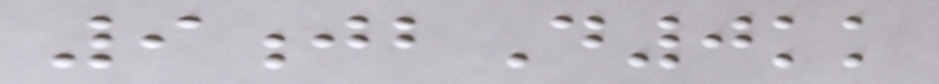9jbD0kk
